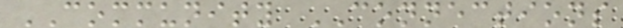COMMUNITY CONNECTIONS
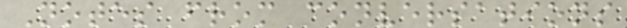Notes from conversations
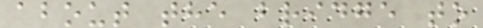about the bridge to
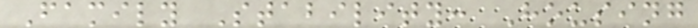Family Stability: Housing
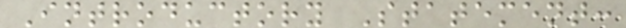Introductory Statement:
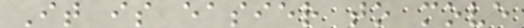It is easier to move
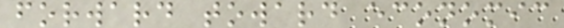forward toward economic
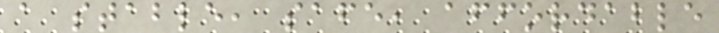a stable, safe, affordable
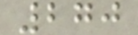270
